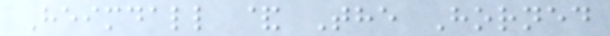Heimdall & The Horned
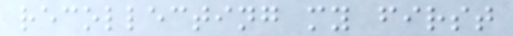recollecting my first
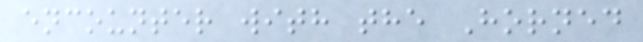encounter with the Horned
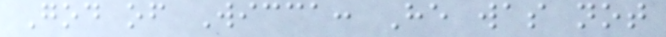God of Wicca: He was not
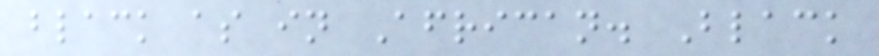black as in African. Black
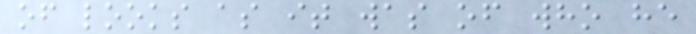of looks as it was of who he
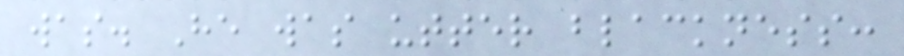was. He was utter blackness:
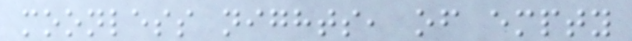moonless nights, of empty
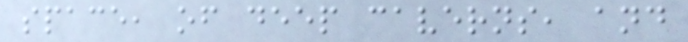space, of deep caverns, and
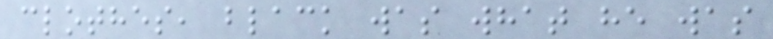clothes, black was what he was
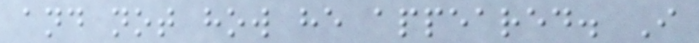and not how he appeared. I
